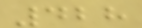428
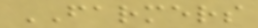FARMERS
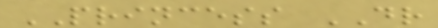PRINCESS DR
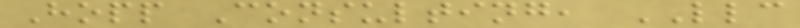Hopp Consulting, LLC
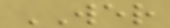WER
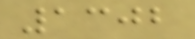1302
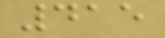415
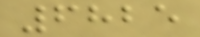6825
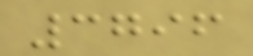3796
